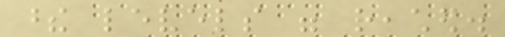these levels were reached.
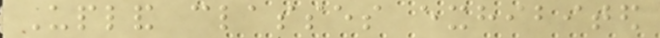Upland classes exhibited
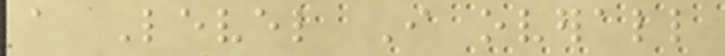a Level I overall
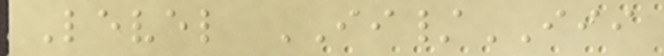Level II/III
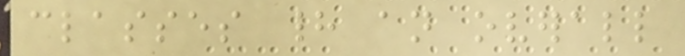classes had an overall
